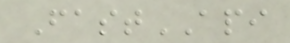FastAPI
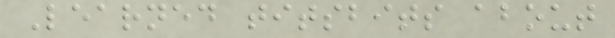Learned titsbits about
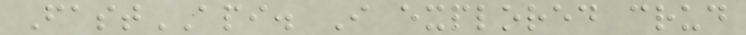FastAPI. I explored crud
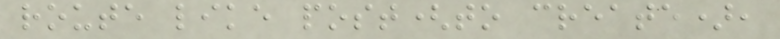route like post(to create),
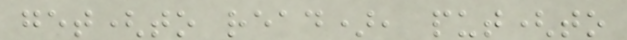get(to read), put(to
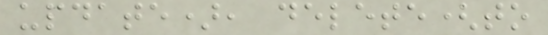update), delete(to
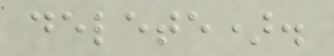delete).
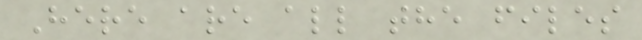Here are all the files
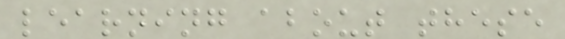learning about these
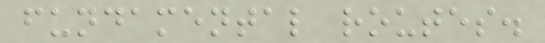fundamental routes.
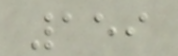159
